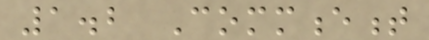1.2 Commencement
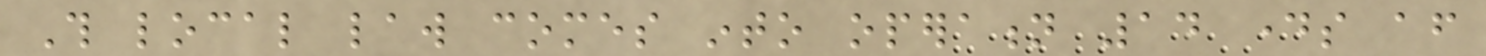This local law comes into operation 14 days after
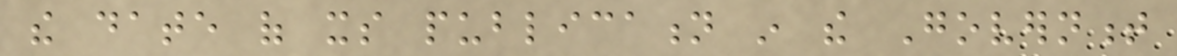the date of its publication in the Government
